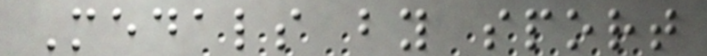Medals by sport
